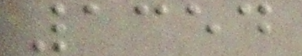1354
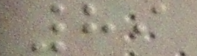89
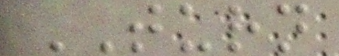TURN
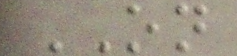ON
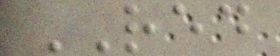RED
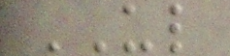UL
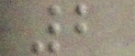2
